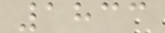1833
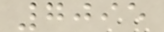7095
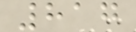817
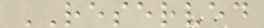RESERVED
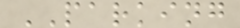PARKING
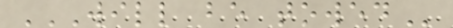WILL BE TOWED
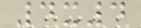4x4
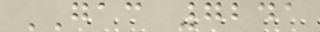GAC 7241
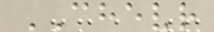CHEVR
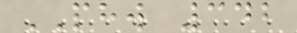PHW 342
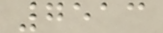7513
